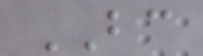BC
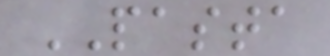PASTA
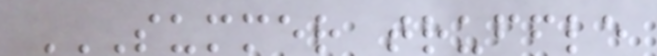SUMMER TRUFFLE
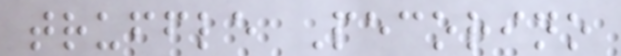truffle Pecorino
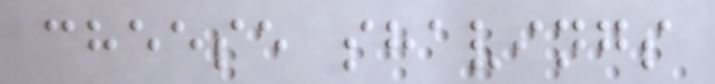cheese shavings
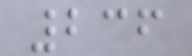236
